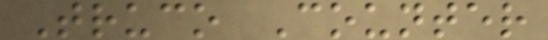Truco Counter
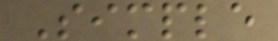Simple
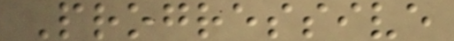Progressive
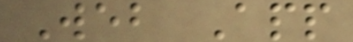Web App
